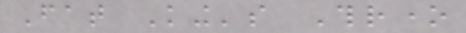Fat King's Throne
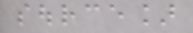source]
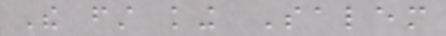The first king Salem
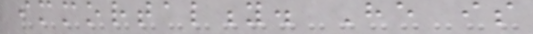immortality. He is
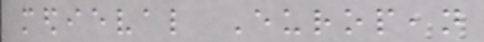medieval European
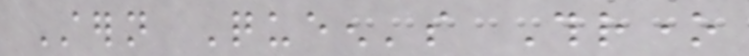Stern Queen's Throne
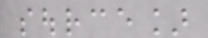source]
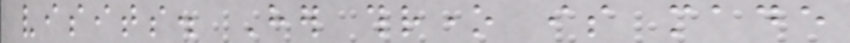visits. Her throne is made
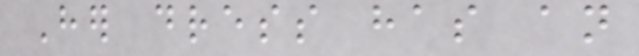Her dress has an
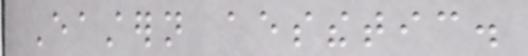Eastern aesthetic.
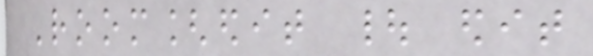Room[edit | edit
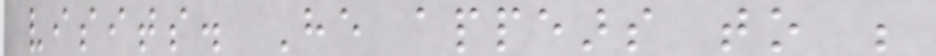visits. He appears to be
